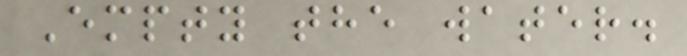Empty the water.
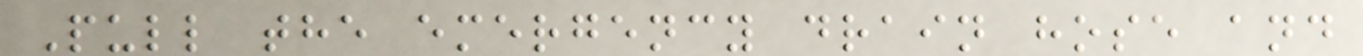Pull the emergency drain hose and
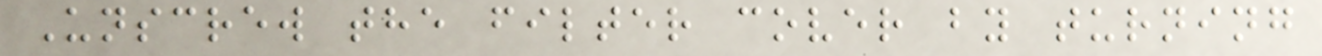Unscrew the filter cover by turning
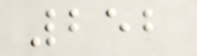252
